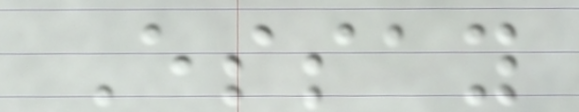Essay
